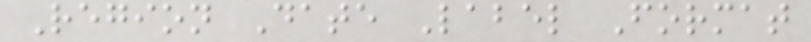Region Date Label Format
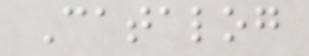Catalog
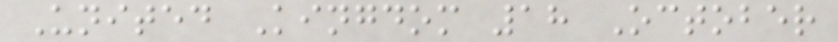United Kingdom 18 October
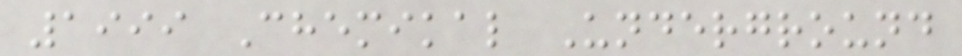1999 Chemikal Underground
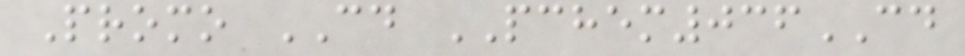Promo CD PCHEM036CD
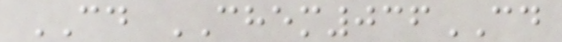CD CHEM036CD
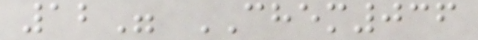12" CHEM036
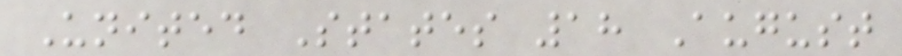United States 18 August
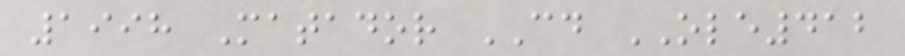1998 Matador CD OLE412
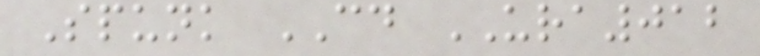Spunk CD URA012
